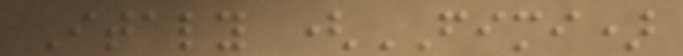Italy (FIMI)
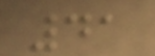41
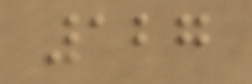127
